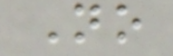No
